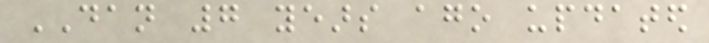DAN 7 years ago updated
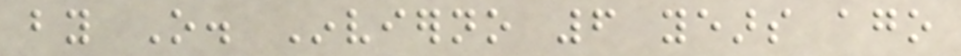by O. Invierno 6 years ago
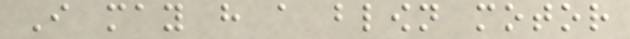I may have a blown motor
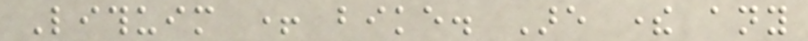Lithuim + bike. Are there any
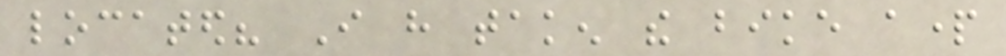located? I have taken the bike apart
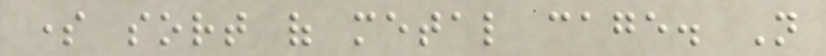some sort of metal cage. Not
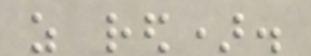as red).
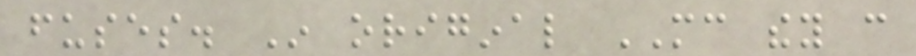fuses. In original MC they can
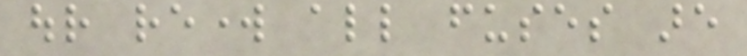our rework all fuses are
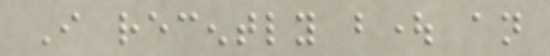I recently bought an
